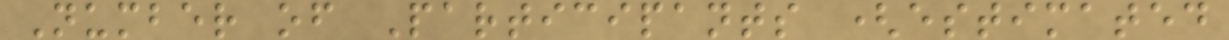Number of Participants (estimated
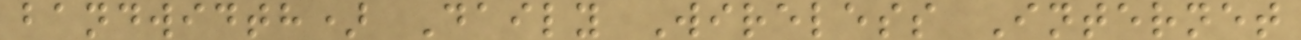bandwidth) Daily Wireless Internet
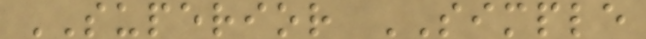SUPERIOR SIMPLE
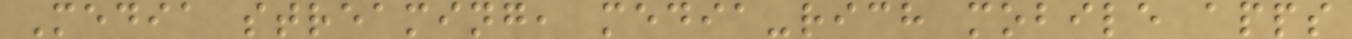Media streaming, media-rich mobile apps
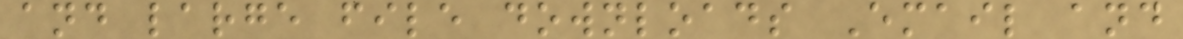and large file downloads Email and
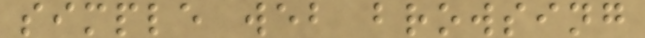simple web browsing
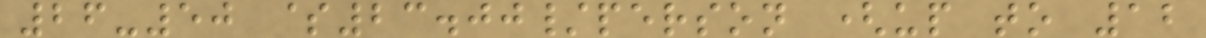26-50 $23.00/person (up to 12
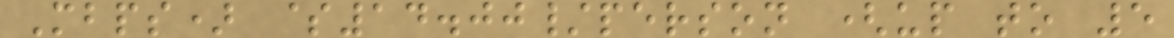Mbps) $14.00/person (up to 5
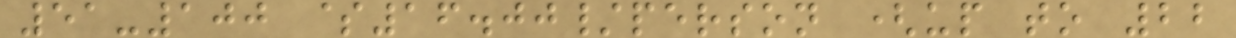51-100 $16.00/person (up to 22
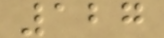127
